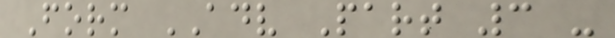Form ADV Part 3 -
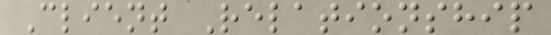Client Relationship
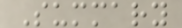Summary
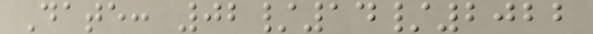Date: 02/14/2022
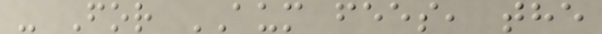- For AUM fees, the
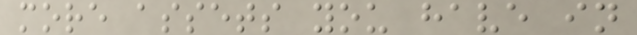more assets you have in
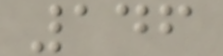146
